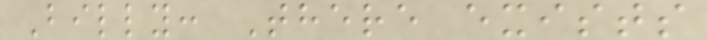Billy: There exists
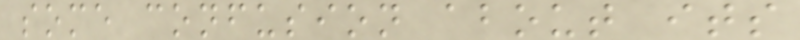some confusion about its
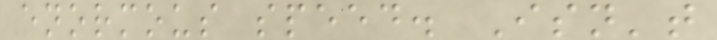enormous speed. Isn't
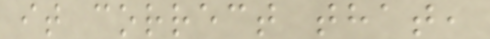it correct that,
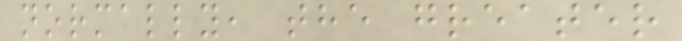normally, the greater
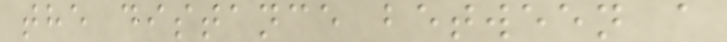the distance between a
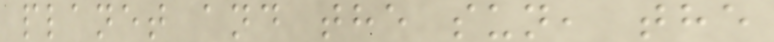planet and the sun, the
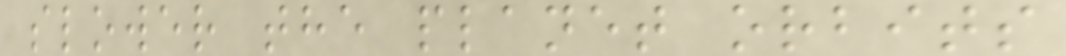slower the planet orbits
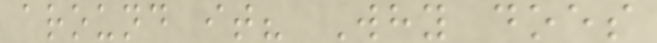around it? Why does
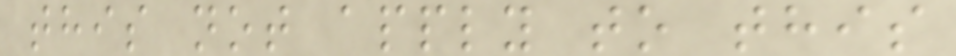this not apply to this
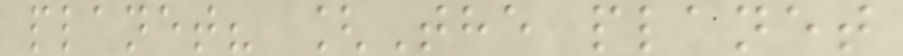planet? [The planet
